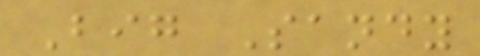Big Sandy
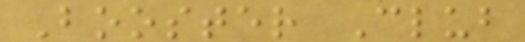Booster Club
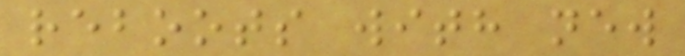reboots with new
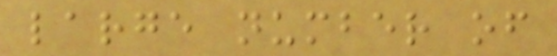large number of
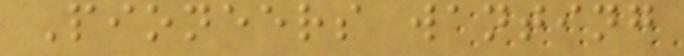Pioneers wanting
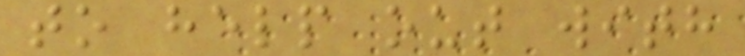to help out with
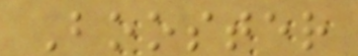Booster
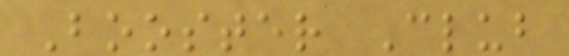Booster Club
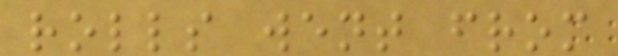rolls went from
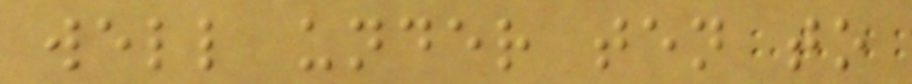well under ten to
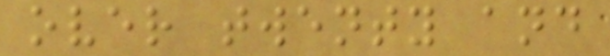over twenty and
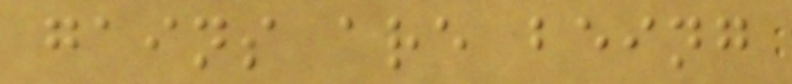gains are being
